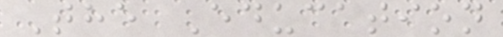The Education
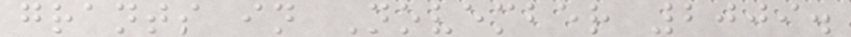grants in November 2009.
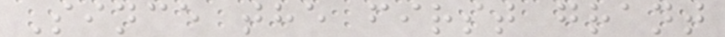Since the first grant
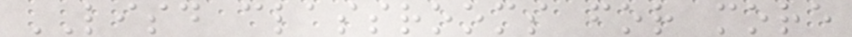LISD classrooms for more
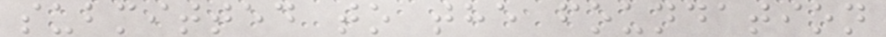submitted to the foundation
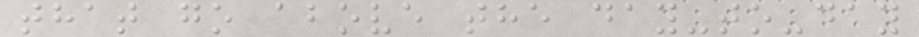that go above the day-to-day
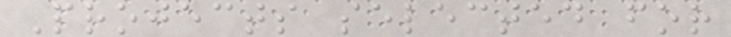Projects selected for
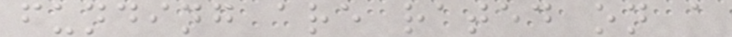funding are rated on a
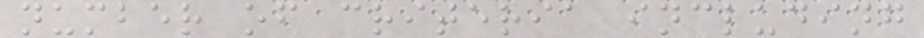number of criteria including
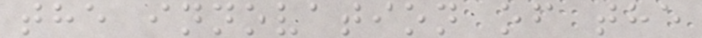the innovation of the
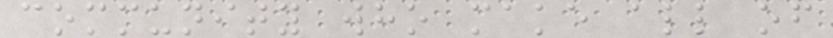community who make all of
